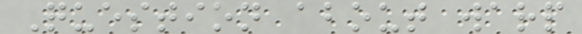Question about warp
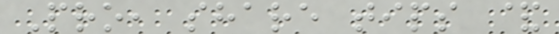Pro, share tips &
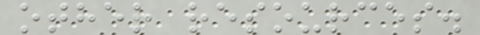other resources.
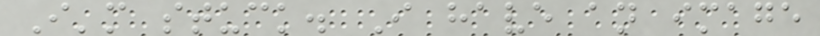I'm stuck. I have an image
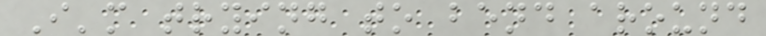I'm trying to bend around
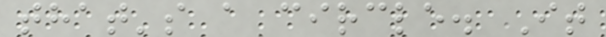that's a circle. It
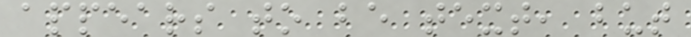appears to be text, but
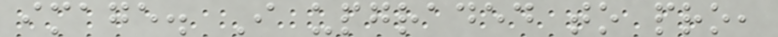image. I upgraded to pro,
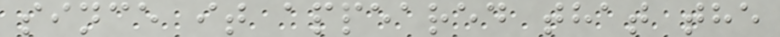since it appeared that the
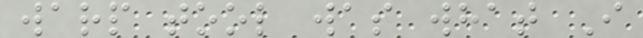warp tool was what I
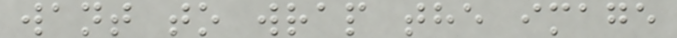want to wrap the image
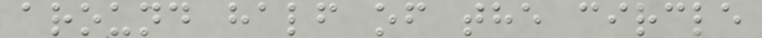around half of the circle
